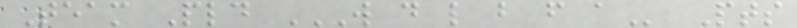Team Pld W D L B F A Pts
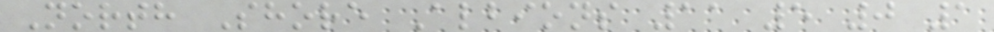North Shore Albions 11 5 0 1
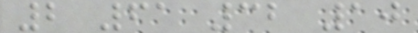2 61 32 10
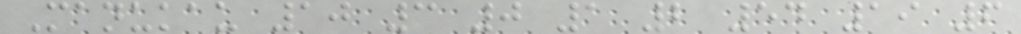Manukau 10 3 0 1 2 54 19 6
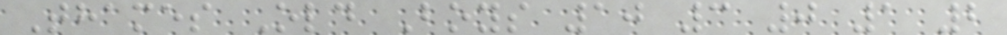Thames Old Boys 10 3 0 1 2
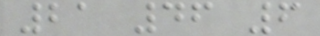21 46 6
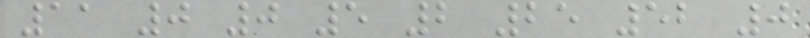11 0 0 5 2 25 52 0
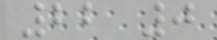22 0
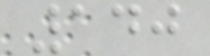140
